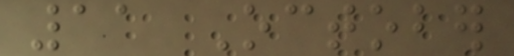11 October
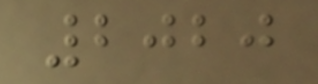2020
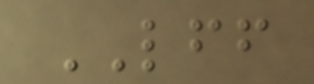LFF
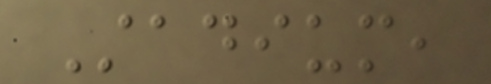Stadium,
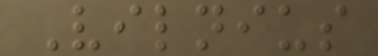Vilnius
